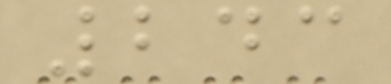243
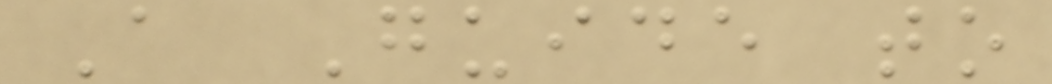A Guide to
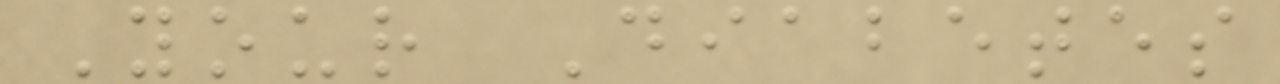Your Diabetes
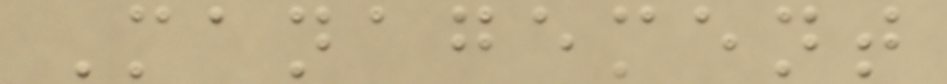Management
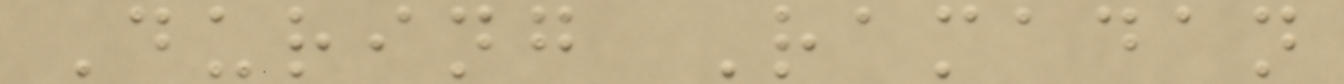During Ramadan
